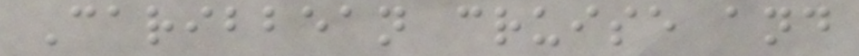Caribbean cruise and
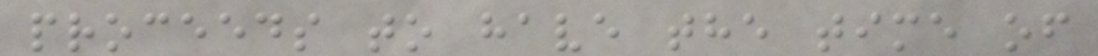proceeds to have the time of
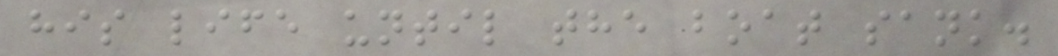his life until the boat sank.
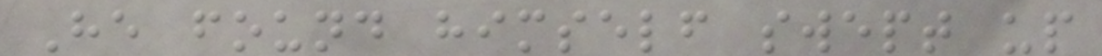He found himself swept up
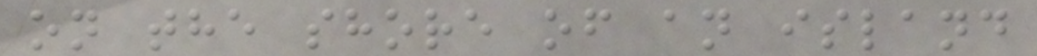on the shore of an island
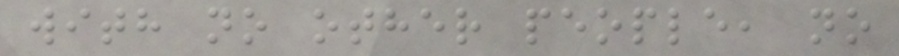with no other people, no
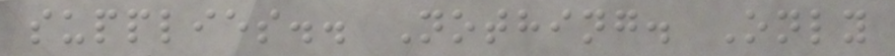supplies.. Nothing. Only
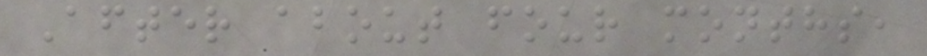After about four months,
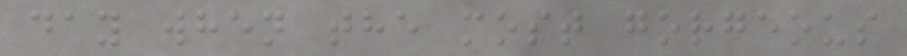day when the most gorgeous
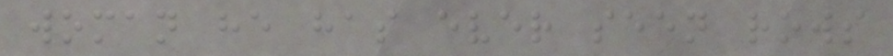woman he has ever seen rows
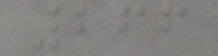266
